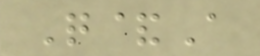Q&A
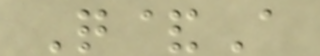Q&A
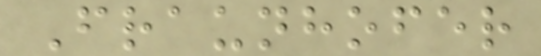Fraunhofer
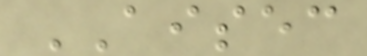AISEC
